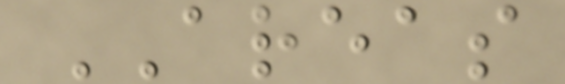AREAS
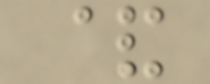&
